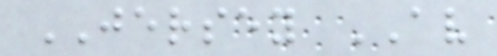JERSEY AV
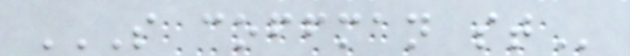S COFFMAN ST
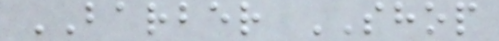BARBER SHOP
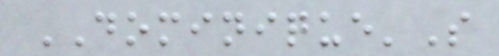DOMINIQUE'S
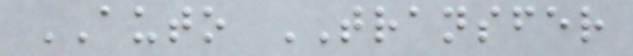AUTO TRANSFER
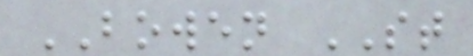BOWEN ST
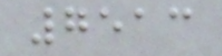7513
